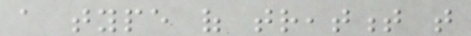a type of treatment that
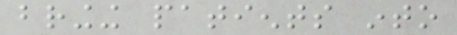bringing patients into
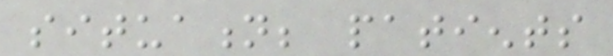situation; patients
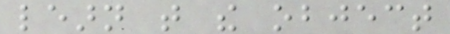learn that the object
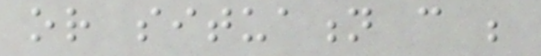or situation can be
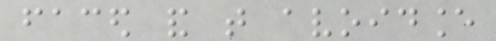faced and that avoidance
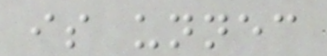is unnecessary
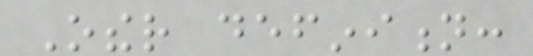Other definition:
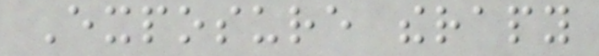Exposure therapy
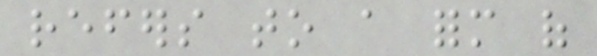refers to a form of
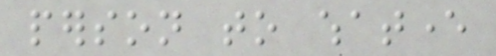person to whatever
